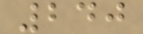240
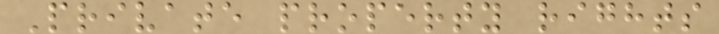Private property rights
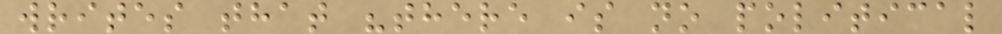writes that "there is no political
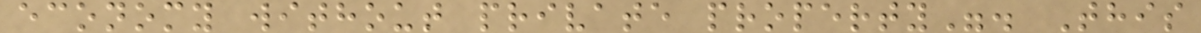economy without private property". This
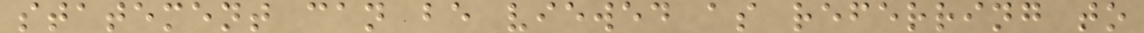statement can be viewed as referring to
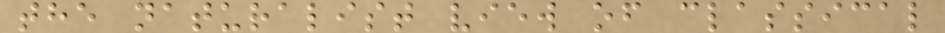the naturalist view of classical
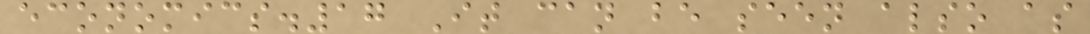economics.17 It can be seen also as
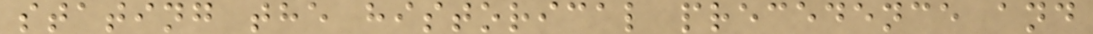stating the historical precedence and
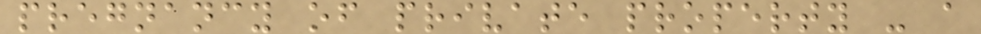pregnancy of private property - a
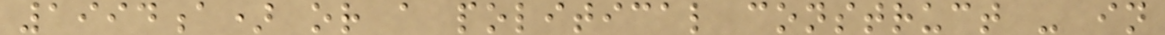1994a) or a political construct - in
